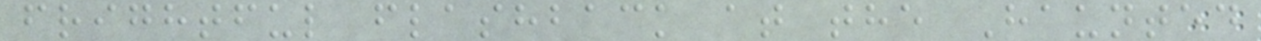frightful flashback at the Haunted
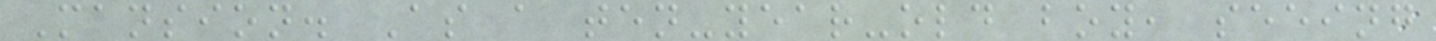Mansion. As a ten-year-old boy, seeing
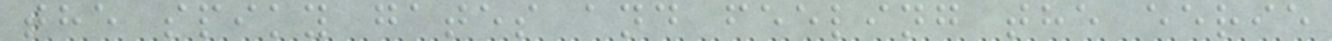the spiky gates and feeling the eerie
